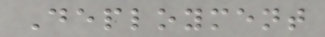Deployment
